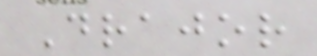Drajor
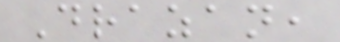Drazan,
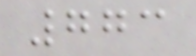773
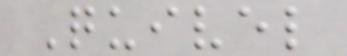Quivel
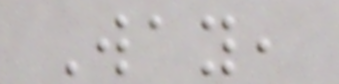Way,
